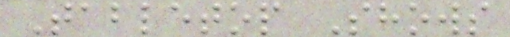Tabletop Shows
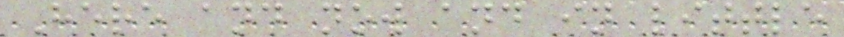Here and now and in little
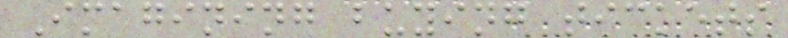Imagining buying tickets
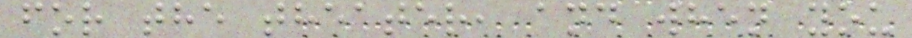for the theater, and when you
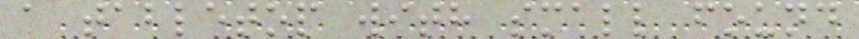a tabletop with small found
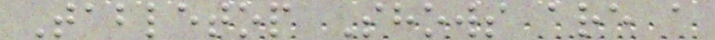Tabletop Shows are a
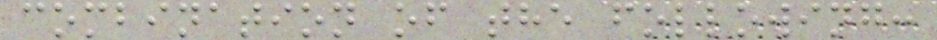combination of the following:
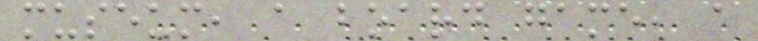museum, a board game, a
